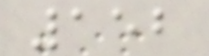152
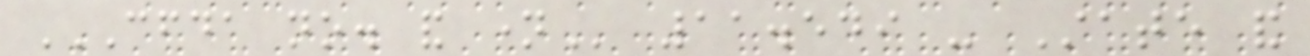CFDA NO. AND NAME 11.549 - State and
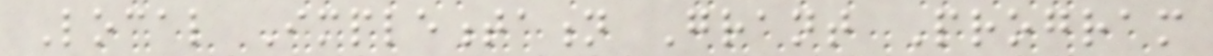Local Implementation Grant Program
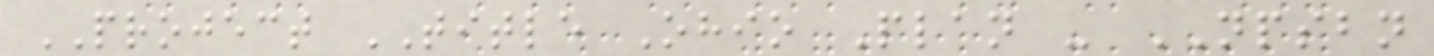PROJECT TITLE Ohio Plan - NPSBN
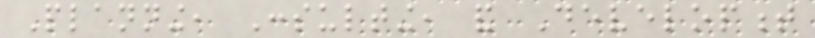Planning, Consulting, and Development
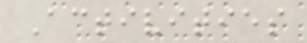Activities
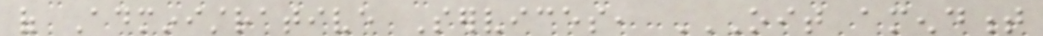of Administrative Services, OIT AMENDMENT
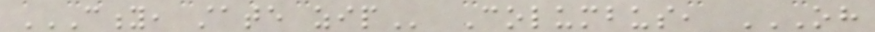CITY, STATE ZIP Columbus, OH
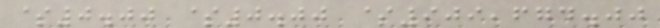$0.00 $0.00 $909,674.00
